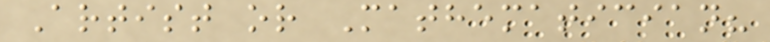Artist or Mathematician?
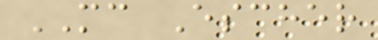MC Escher
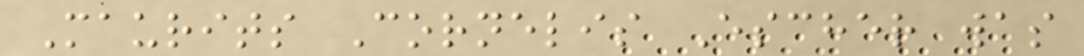Maurits Cornelis Escher was
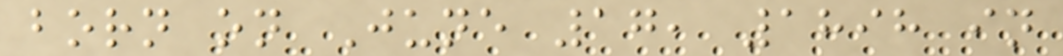born on June 17, 1898 in
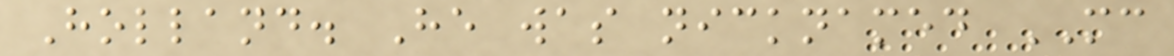Holland. He was nicknamed MC
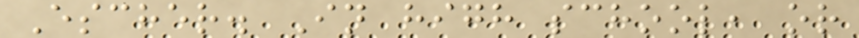Escher. In high school, or
